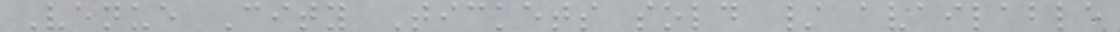Venue City Tickets sold / available
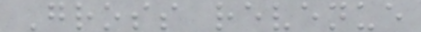Gross revenue
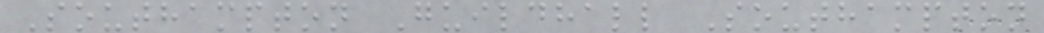Southampton Guildhall Southampton
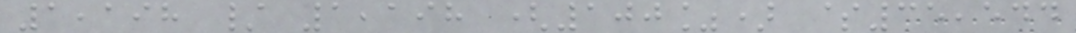1,198 / 1,198 (100%) $35,544
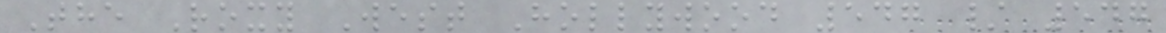The Roxy West Hollywood 547 / 547
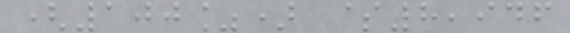(100%) $8,946
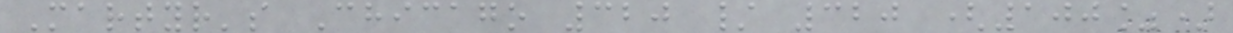Martyr's Chicago 320 / 320 (100%)
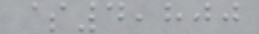$4,800
